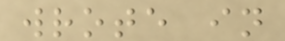wrote in
